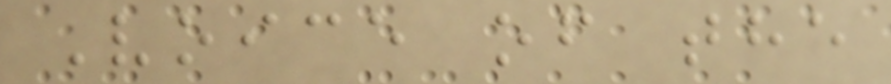Voice of the
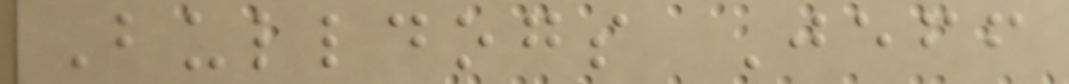Bulldogs Jeff
